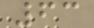63
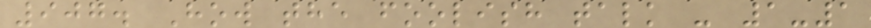907. How the foolish talk - 1-1
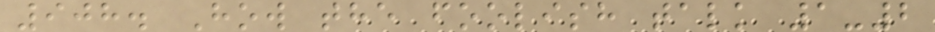908. How the foolish talk 1-2
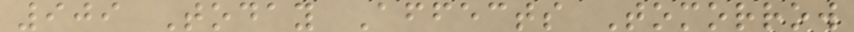909 Today Affects Tomorrow
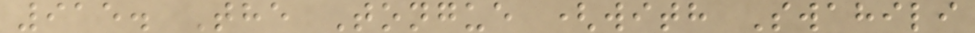915. The Tongue (with Swahili
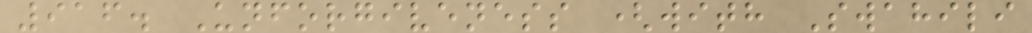916. Unforgiveness (with Swahili
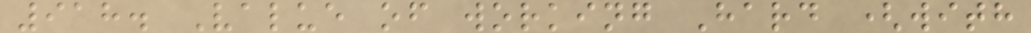918. Value of working Hard (with
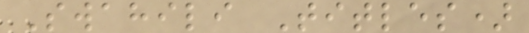Swahili Titles)
